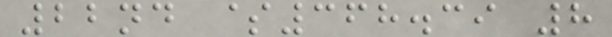22nd $368.39 8
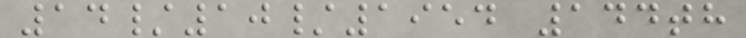14/10/1954 144th
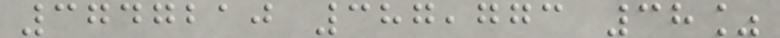3747210 387,773 38%
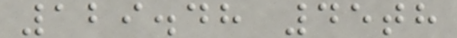129.48 45th
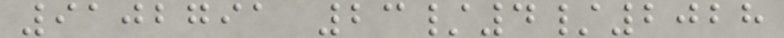9102791 23/4/2028
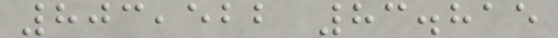803,522 83.815
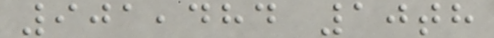901,484 10th
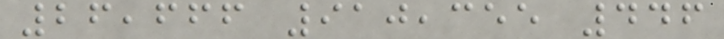26,666 910,355 446
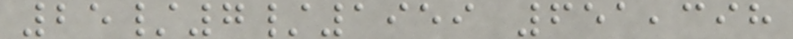25/7/1959 651,398
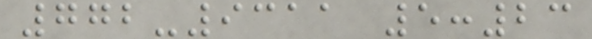772-9311 5:23
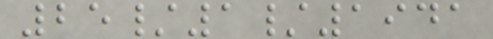25/1/1941
